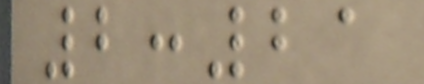2:21
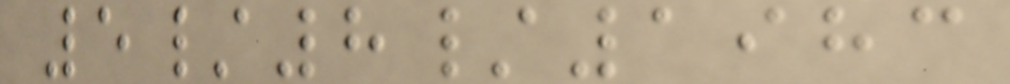5/8/1983
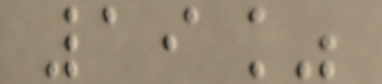19%
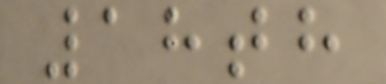18th
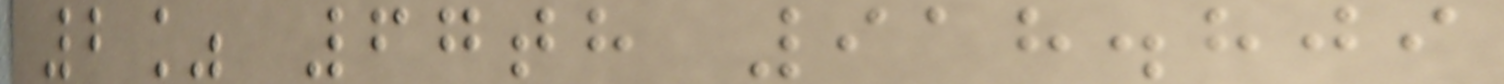2% 67th 918.809
